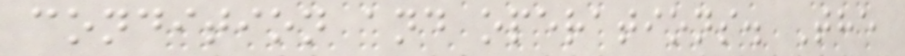condition and operations. The
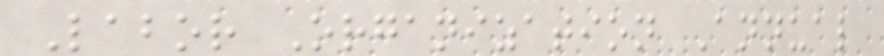Labor Organization Annual
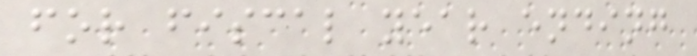for fiscal year ending
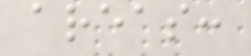areas:
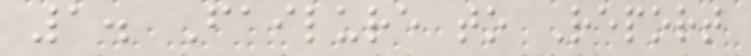1. Failure to Report
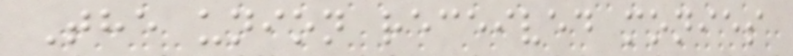The union received monies
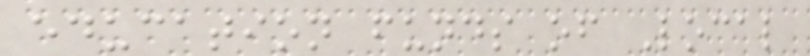education funds of Local
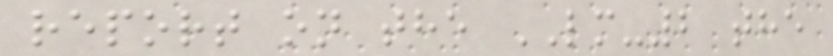report on the LM-2 the
